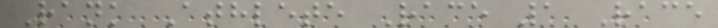Rank Athlete Race 1 Race
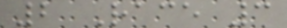2 Race 3
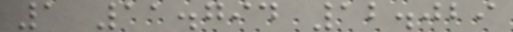1 11.794 12.029
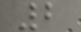2
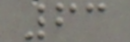63
